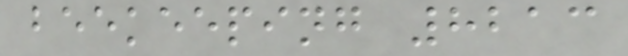beekeeping 8213
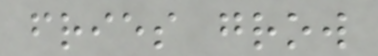fries grow
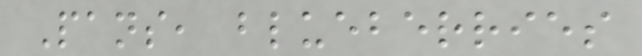Pans, blueberries
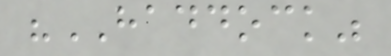"HADDOCK"
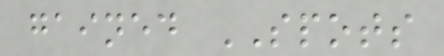gained SPOTS
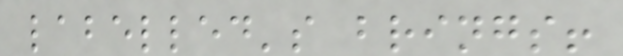labelled's brings!
